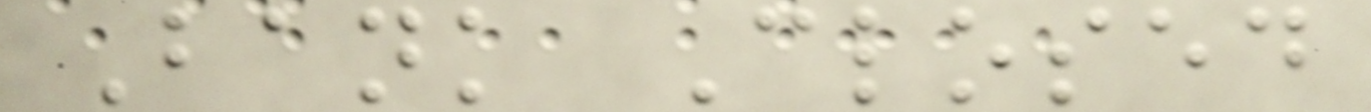Bank Closed
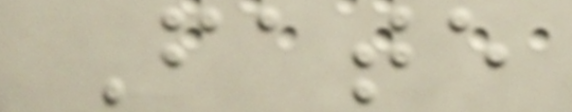Fate
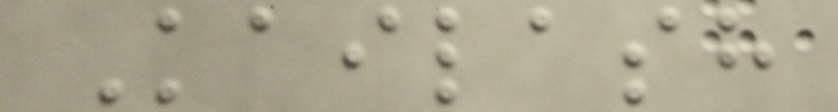Kailash
